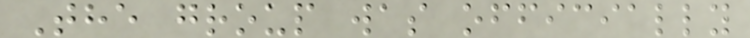The group was officially
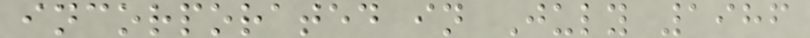incorporated in July 1986
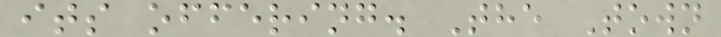its offering. The Town
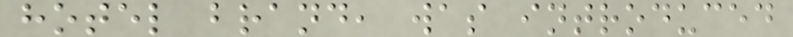hotel brand, was introduced
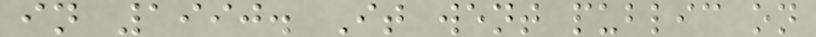in 1990. It went public on
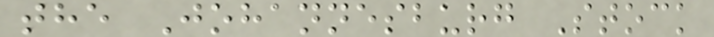the Johannesburg Stock
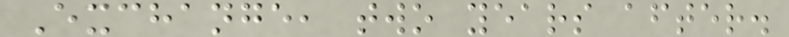Exchange, two years after.
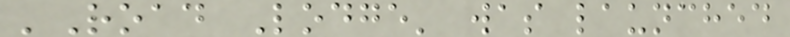'Road Lodge' was launched
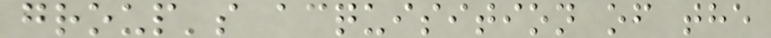group's acquisition of the
